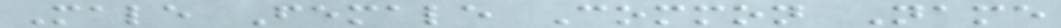Male Female Common Name
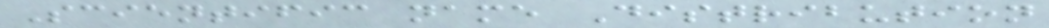Scientific name Distribution
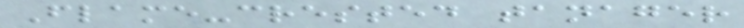Flame-crested tanager
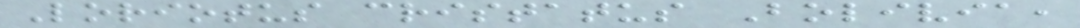Loriotus cristatus Bolivia,
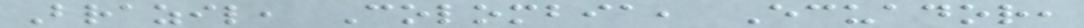Brazil, Colombia, Ecuador,
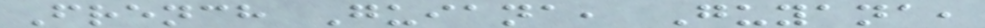French Guiana, Guyana,
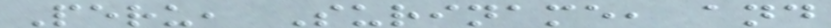Peru, Suriname, and
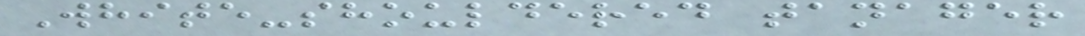White-shouldered tanager
